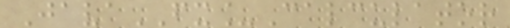JavaFX_Calculator
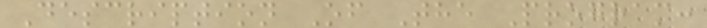Description Of The Program:
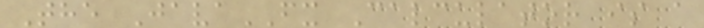The JavaFX Calculator is a
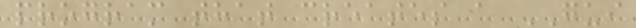program that creates a GUI
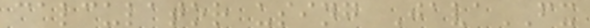calculator using JavaFX
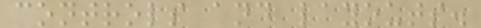controls and layouts.
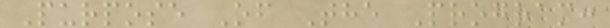Purpose Of The Program:
